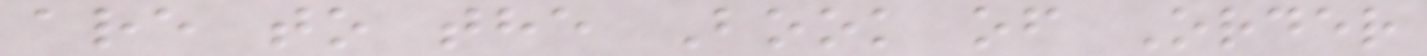are to the Book of Order
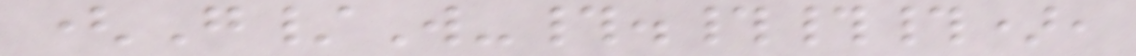(G/W-#.###),
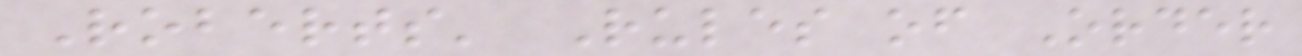Roberts' Rules of Order
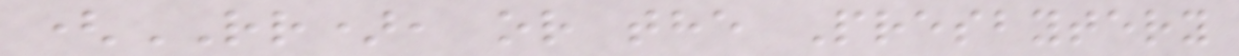(RR), or the Presbytery
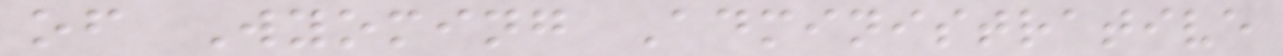of Wyoming Administrative
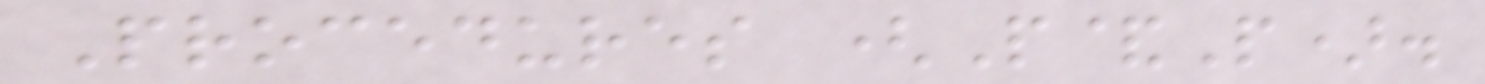Procedures (P&P).
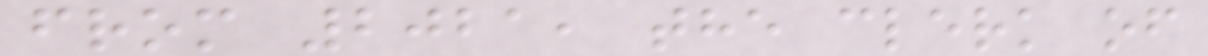from 2021, the clerk of
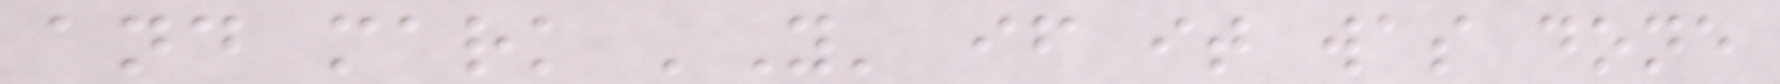and mark 'Y' if it was done
